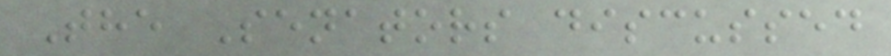The Senators discussed
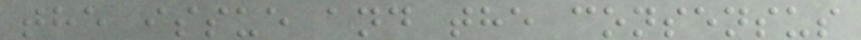the issue and the consensus
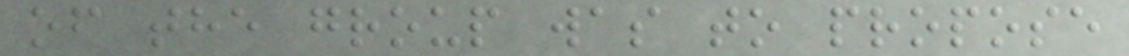of the group was to propose
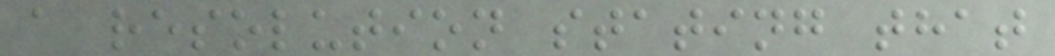a resolution stating that
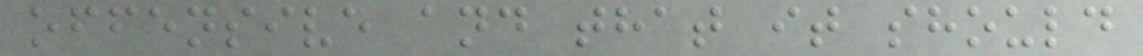offensive and that it should
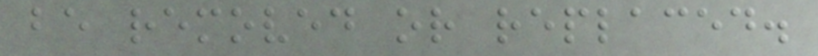be removed or replaced.
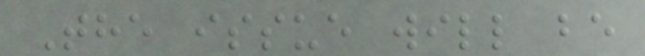The issue will be
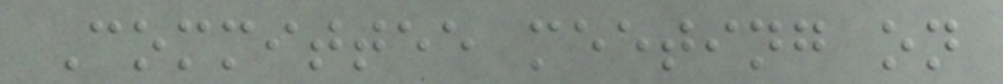Committee meeting on
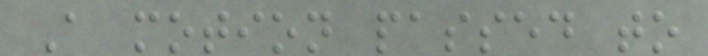A motion passed to
